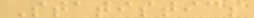Statistics
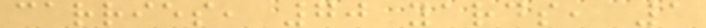carries, 70 yards, 1
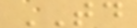TD
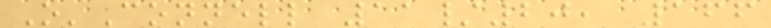O'Connell 11/20, 166
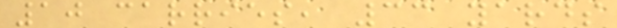10 carries, 33 yards
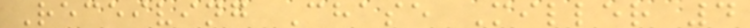Receiving Chase Miller 4
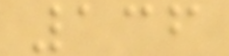136
